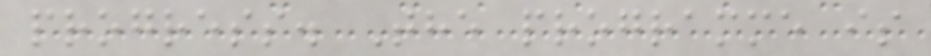progress. The programme is
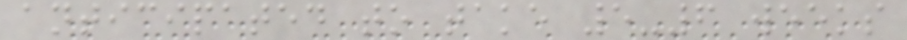anticipated to take 5-6 weeks
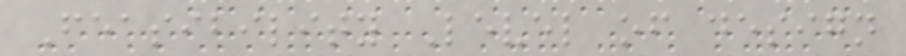Feasibility Level of design
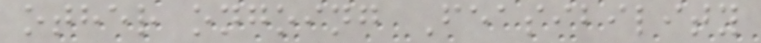other ongoing Feasibility
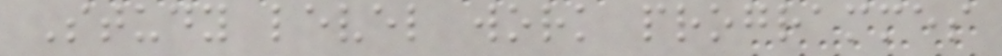Study level work programmes
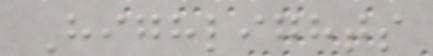Highlights
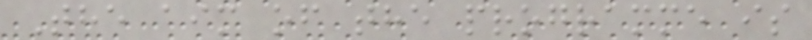The aim of the programme is
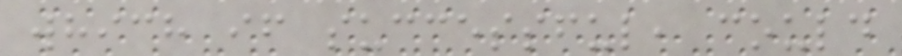which if successful, could
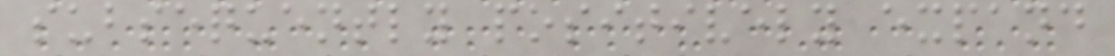subsequently positively expand
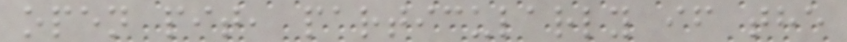open pit, particularly if the
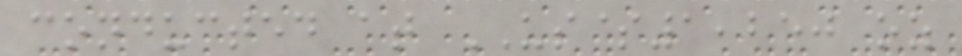conducted at US$1,250 oz
